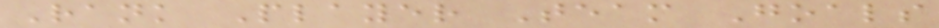Rank Player Team Goals
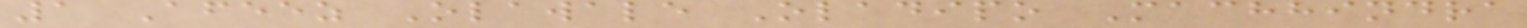1 Afeez Olawale Oladipo Machhindra
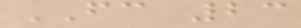FC 23
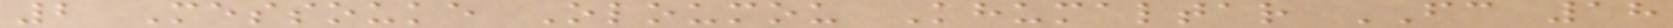2 Messouke Oloumou Khumaltar FC 18
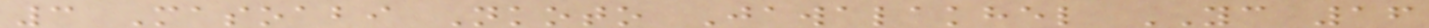3 Masoabi Nkoto Jawalakhel YC 16
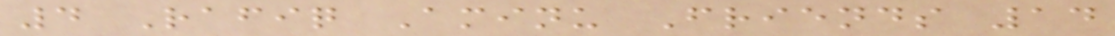4 Rafiq Aminu Friends 14
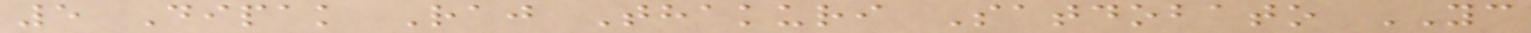5 Dipak Raj Thakuri Satdobato YC
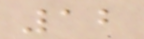12
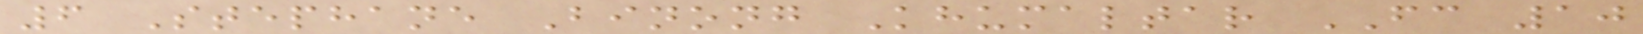6 Stephane Binong Khumaltar FC 10
